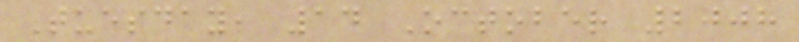Tuesday, 14 October 2008
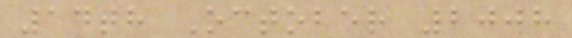14th October 2008
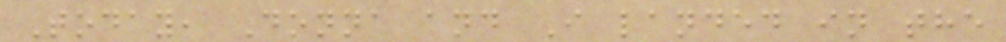Today, Donna and I landed in the
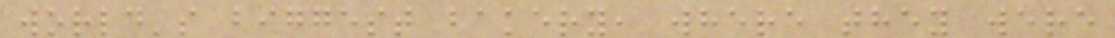world's biggest bakery, where they were
